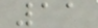11
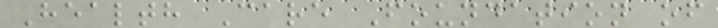Health Care Foundation of
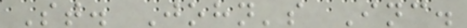St. John's Inc.
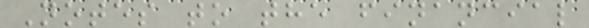Notes to the financial
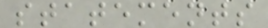statements
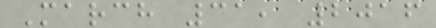March 31, 2016
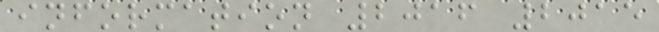information 2016 2015
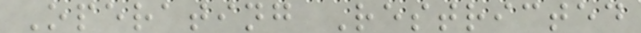Operating Restricted
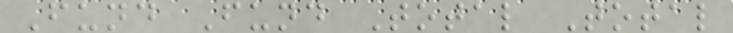Fund Fund Total Total
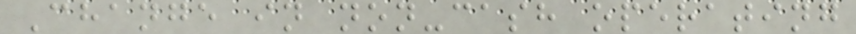Change in non-cash operating
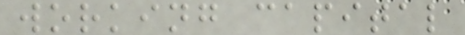working capital
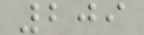209
